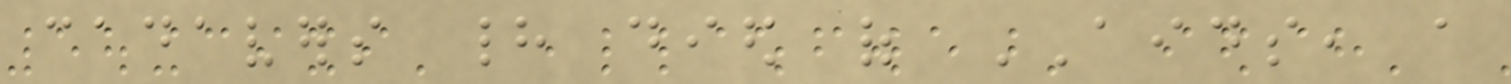cadavers had died of AIDS, a
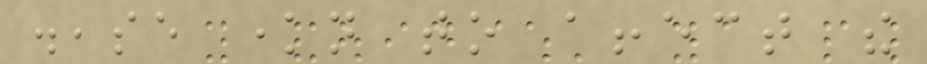disease known to affect the
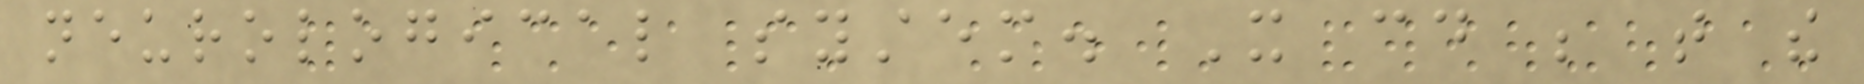neurological system. It could be that the
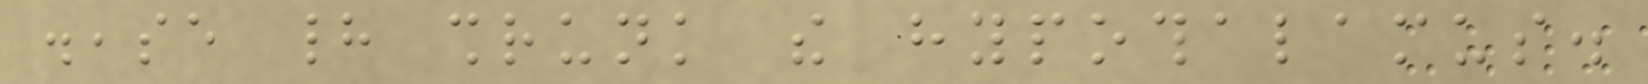disease had shrunk the hypothalamus.
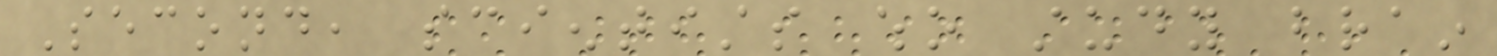Second, scientists who study brain
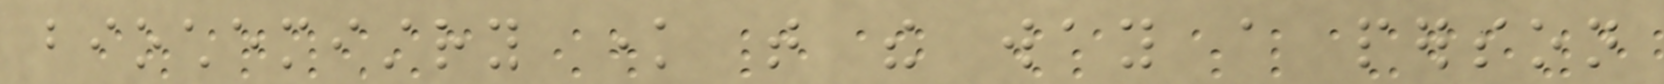biochemistry know that the way a person
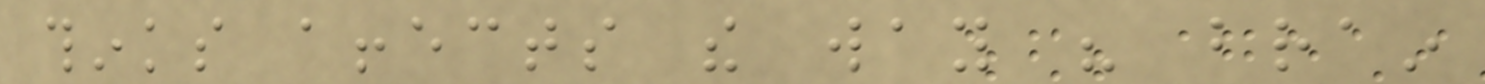thinks affects the way his brain
